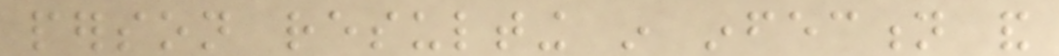person resulting in infection and
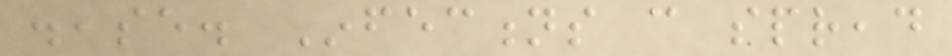disease. Infections can spread
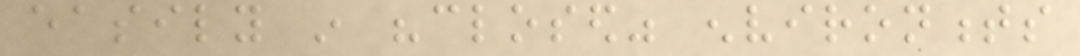easily in "closed" environments
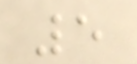5
